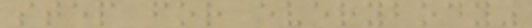step for everybody"
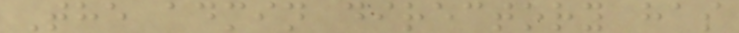The admin directory has
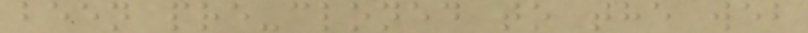been pre-cloned to the web
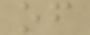of
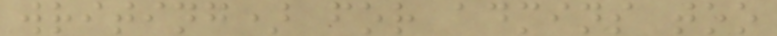writing) for admins too
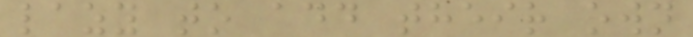lazy to add their own
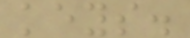keys.
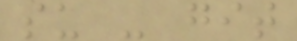su - git
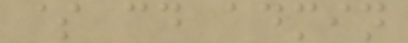$ cd admin
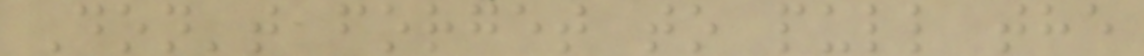Don't forget to pull the
